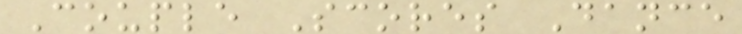Couple Scores Dance
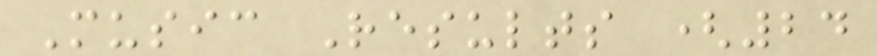Music Results (24
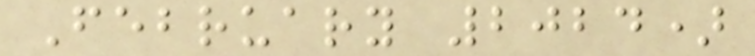February 2024)
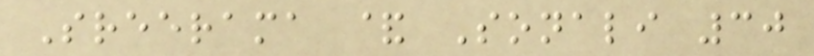Sreerama & Sonali 30
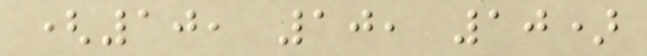(10, 10, 10)
